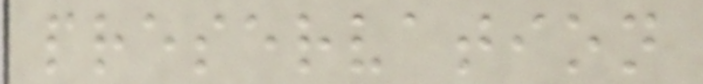preservation
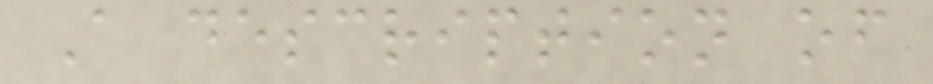A description of
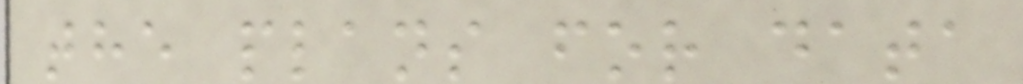the plans for data
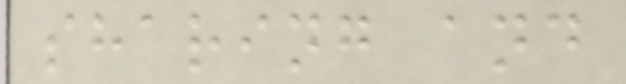sharing and
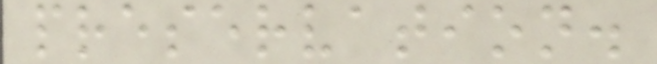preservation.
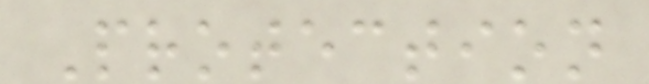Protection
